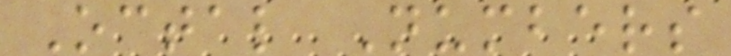Octal Numbers
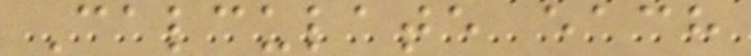Calculate each
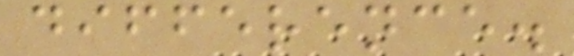difference.
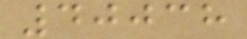40038
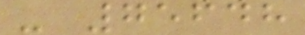- 75648
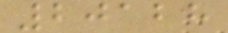20128
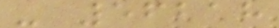- 56218
